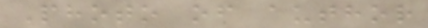Photo of author
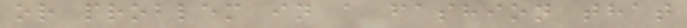or problem in a fashion that
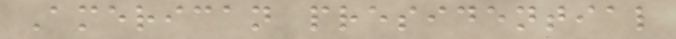American presidential
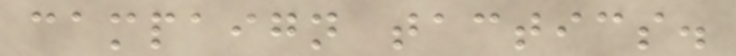campaign tactics.
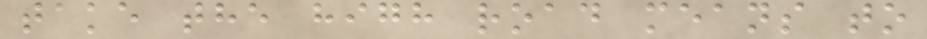take the high road means to
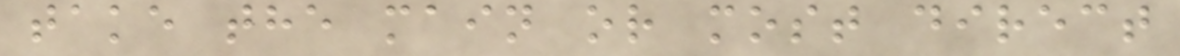take the main or most direct
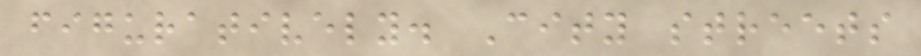figuratively. City streets
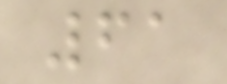61
